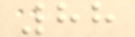88
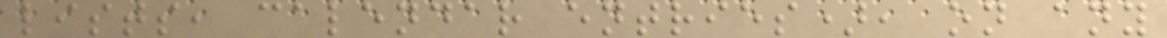lists, calendar entries), on any
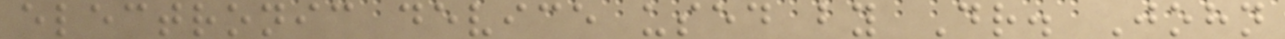electronic device used by Dr. John
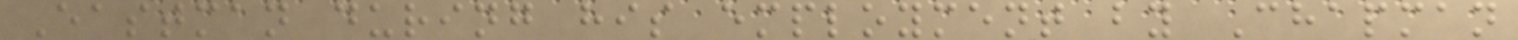Eastman during his employment by Chapman
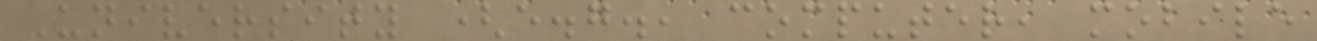University (e.g., computer, mobile
